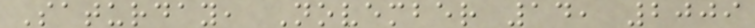Saturday, November 14, 2009
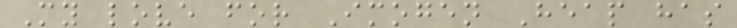My love for Imogen Heap has
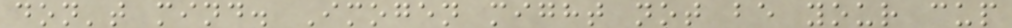don't mind. Imogen might not be your cup
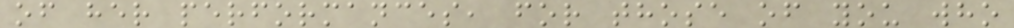of her performances, for those of you who
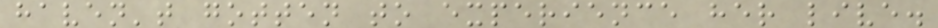haven't gotten to experience her live.
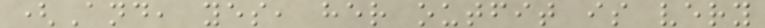(And, yes, her outfit is very
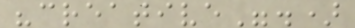"creative".)
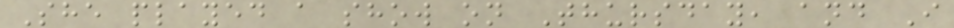She played a show on Thursday, and I
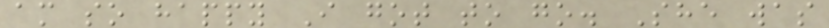am so happy I got to go. She was
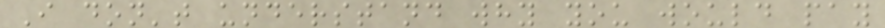I don't understand why you would pay
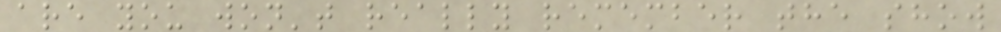are you won't really remember the show
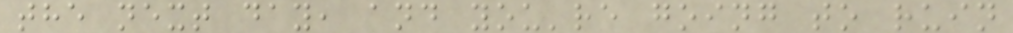the next day, and you're going to ruin
